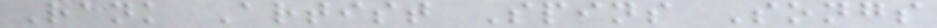Rank Artist Spins Songs
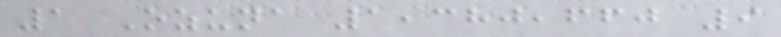1 Ozuna 1,380,660 9
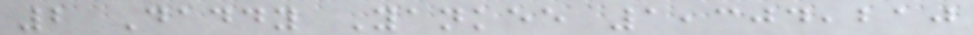2 Daddy Yankee 1,304,210
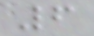6
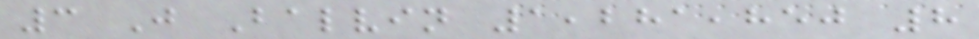3 J Balvin 1,281,850 8
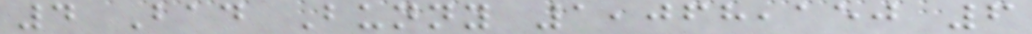4 Bad Bunny 1,068,150 6
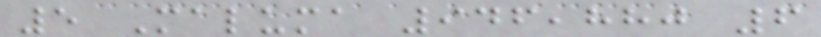5 Maluma 946,880 6
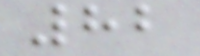82
